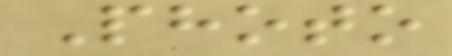Photo
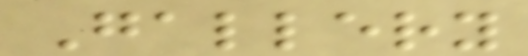Gallery
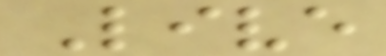Live
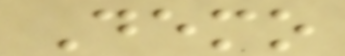Demo
